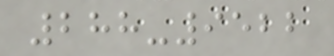288-9522
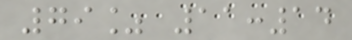79% 11:14
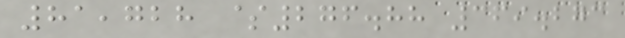81,728 $276.88 369.273
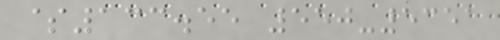$133.55 550-5351
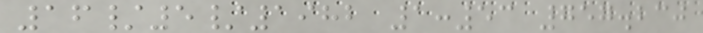16/5/1982 1:53 757.230
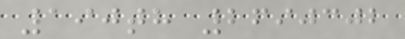190th 2690302
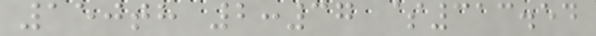150th 2:37 $313.54
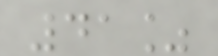41%
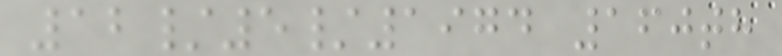12/5/1974 160th
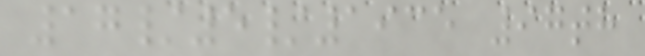17/5/1935 97th
